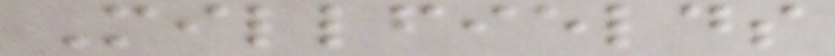Millfields
